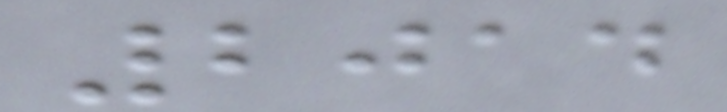2014
